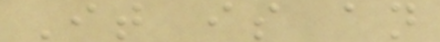It is an
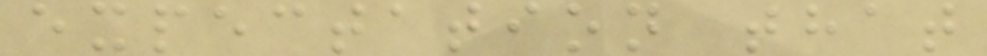expectation that
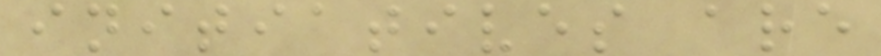initiatives are
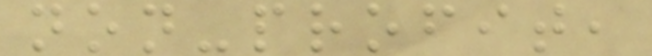non-profit,
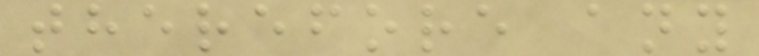therefore any
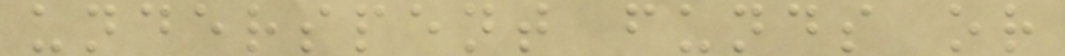underspent funds or
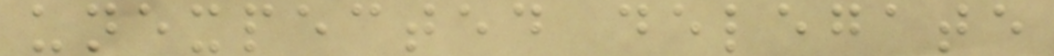unexpected delegate
